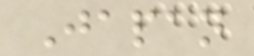Japan
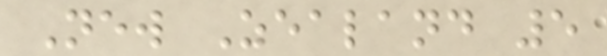New Zealand 5
